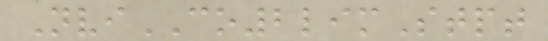NviCO2limStpt
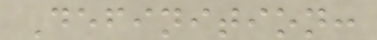Definition:
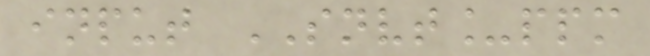input SNVT_ppm
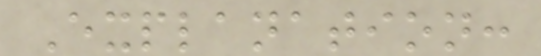Explanation:
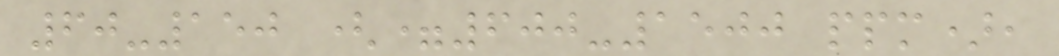60-150 (=600-1500 ppm),
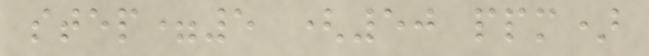step=5 (50 ppm)
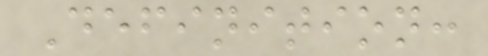Definition:
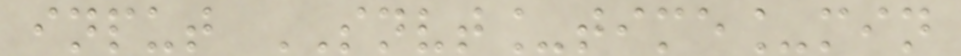input SNVT_time_min
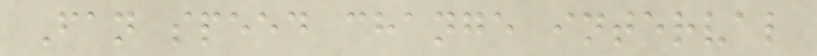Fan speed change interval
